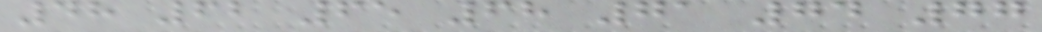48 62 65 68 71 74 77
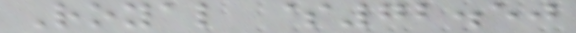Royal $72.50
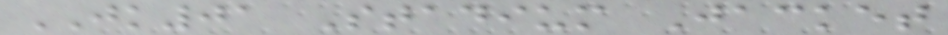JK01 Stadium Jacket
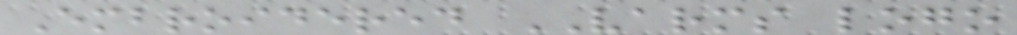Embroidered VARMS logo
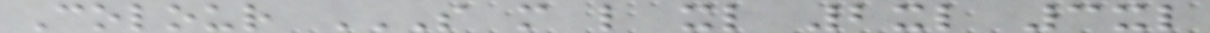Colour S M L XL 2XL 3XL
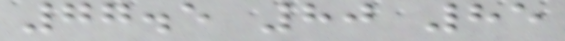77.5 80 85
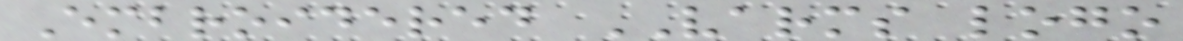Embroidered VARMS logo
